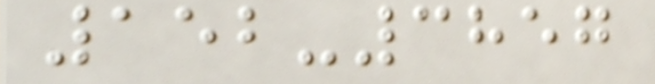152-3857
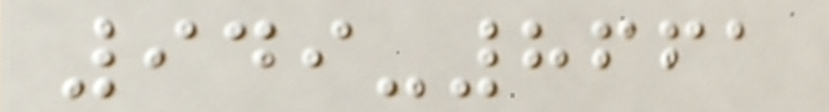949-8661
